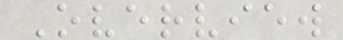Overview
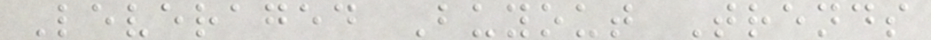Leveraged Buyout Trends
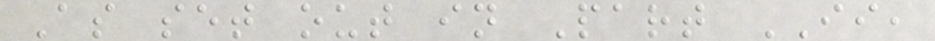As set out in Part II,
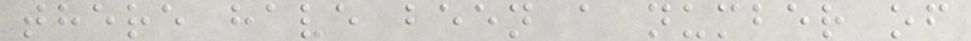there have been a number of
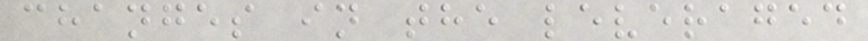changes in the leveraged
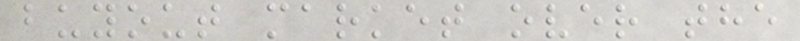buyout market over the
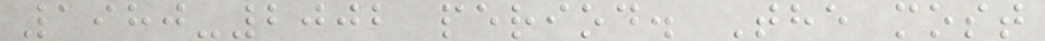1980-2002 period. The most
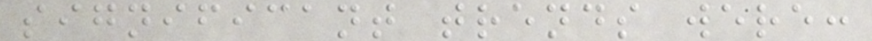significant trends were:
